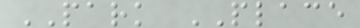PARK PLACE
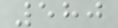580
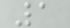1
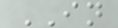IN
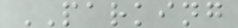PARKING
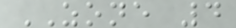ZONE 4
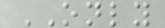ONLY
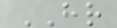HR
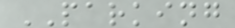PARKING
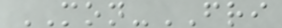MON-FRI
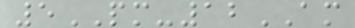5PM-12AM
